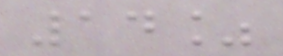14%
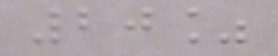20%
